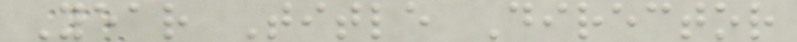Year Title Director
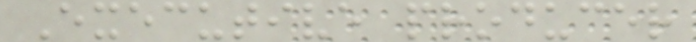Executive producer
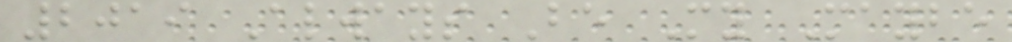2019 Always Be My Maybe
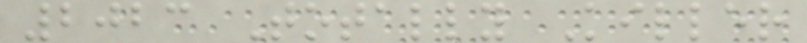2023 Totally Killer
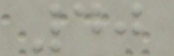40
